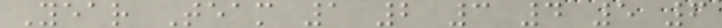Year Team 1 2 3 4 5 6
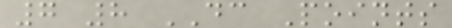7 8 DC Points
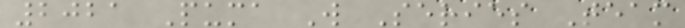2021 Puma W Series Team
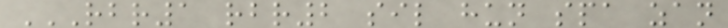RBR1 RBR2 SIL HUN SPA ZAN
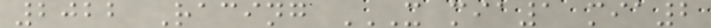2022 Racing X MIA1 MIA2
